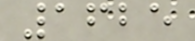1625
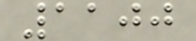1100
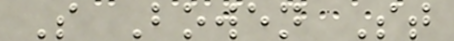S Bowen St
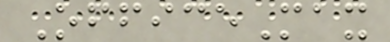OfficeMax
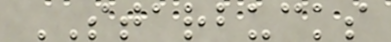STARBUCKS
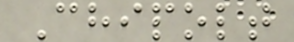Chipolt
